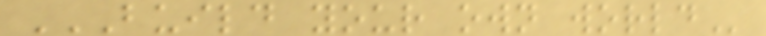BUILD YOUR OWN WORLD
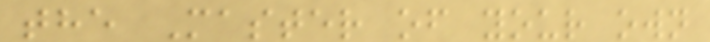the Master of your own
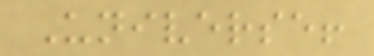Universe!
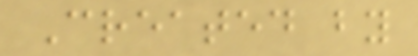Created by
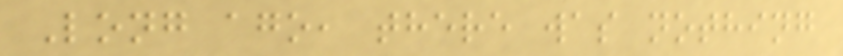Long ago, there was nothing
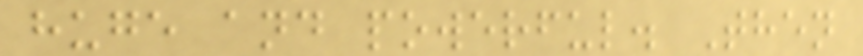huge and powerful. Then
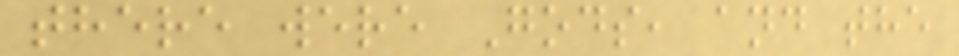there were Gods, and the
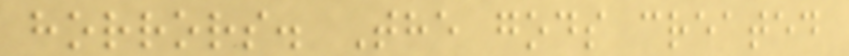horrors. The gods created
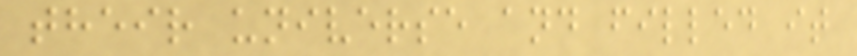their universe and filled it
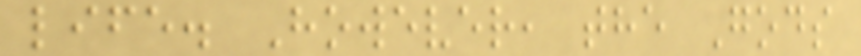life. However, the Gods
